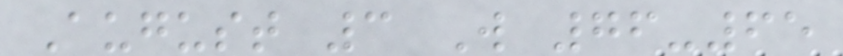August 3 W 76-65
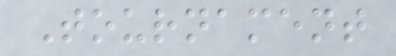Tournament
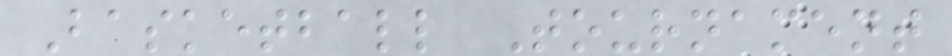Basketball Tournament
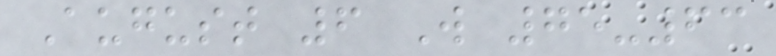August 6 W 75-63
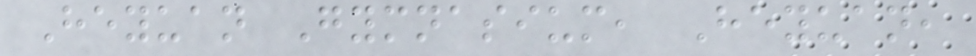Heyuan Gymnasium, Heyuan,
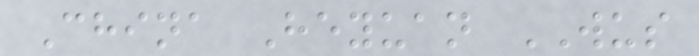China Heyuan WUS
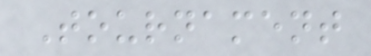Tournament
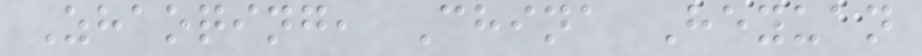Zhaoqing, China Heyuan
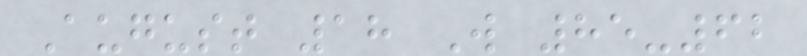August 18 W 85-62
